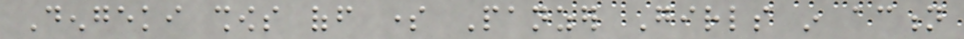Dengeki shows off some Panzer Girls in action
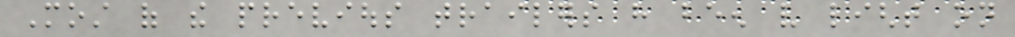Most of the previous trailers have been very light on
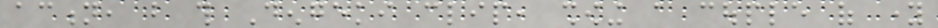action, but this Dengeki clip, showing a couple of young
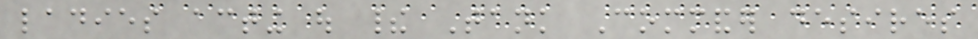ladies acting out their Tank Commander desires
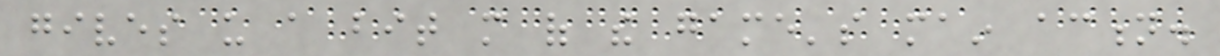gives us a bit more of the game's main action.
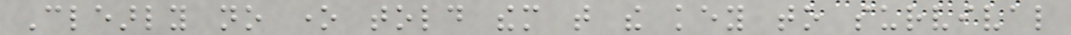Clearly no one told them that the key to survival
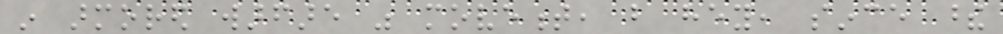in armored warfare was movement, but hey, since these
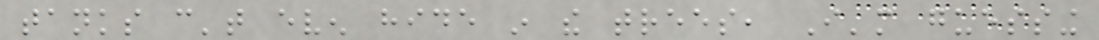tanks can't even hide in the trees, I'm guessing
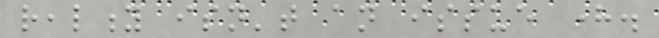reality isn't an issue here.
